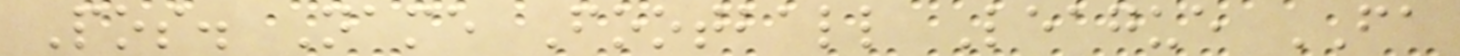Pos. Name Football League FA
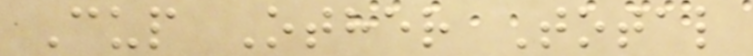Cup Other Total
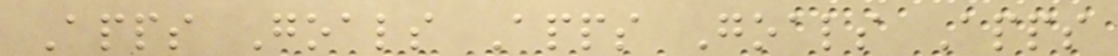Apps Goals Apps Goals Apps
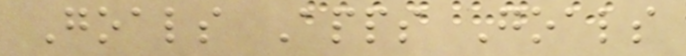Goals Apps Goals
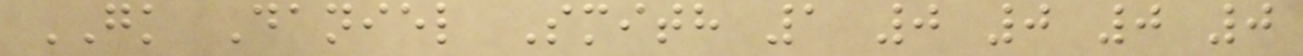GK Daniel Smith 1 0 0 0 0
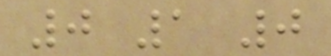0 1 0
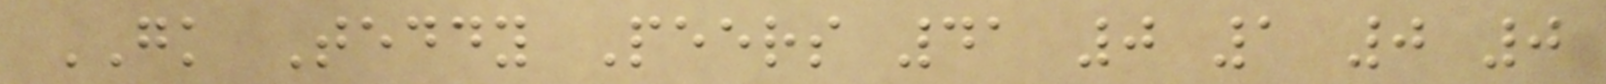GK Teddy Peers 41 0 1 0 0
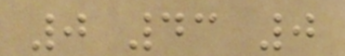0 43 0
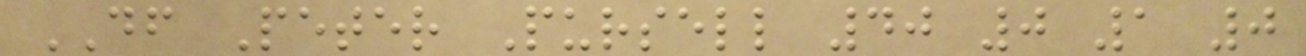DF Peter Pursell 40 0 1 0
